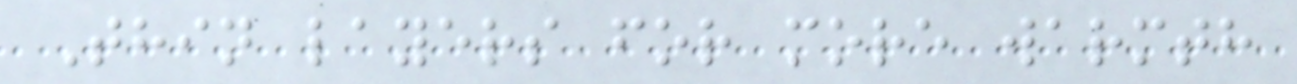Thin layers for more warmth
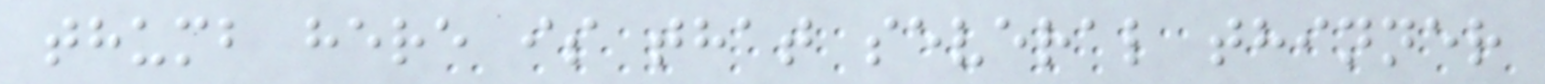thumb here is that several thinner
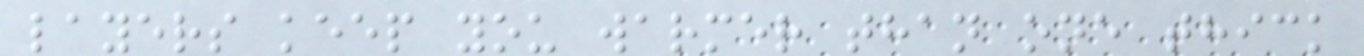layers keep you warmer than one thick
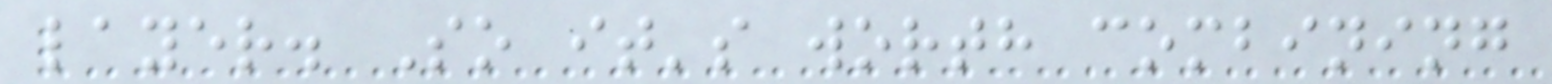layer. So it's worth combining
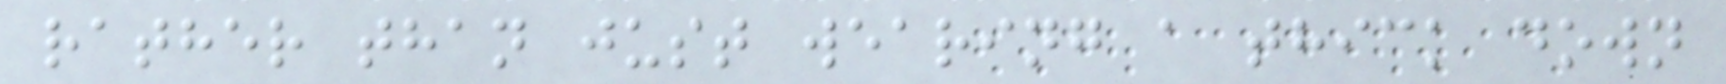rather than just wearing a thick down
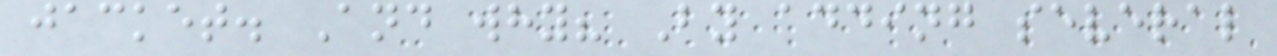jacket. And why? By adding several
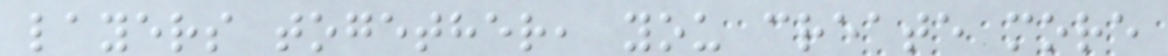layers together, you create more
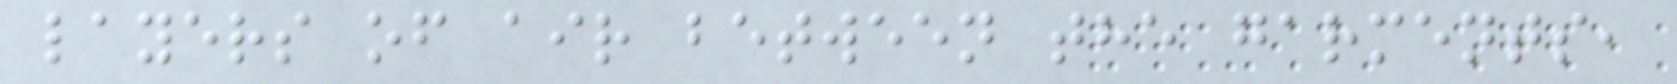layers of air between the garments,
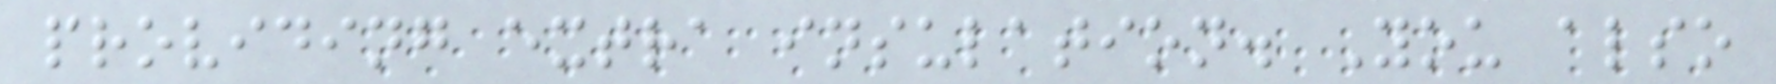providing extra insulation. You also
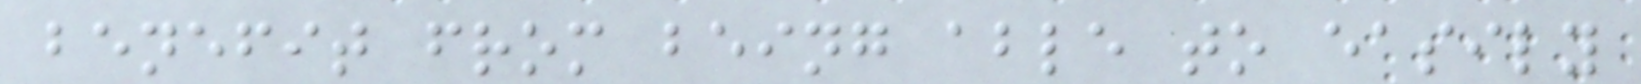benefit from being able to easily
